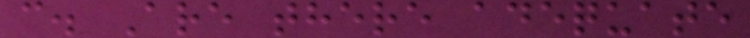c. Are there adequate
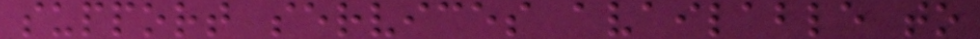support services available to
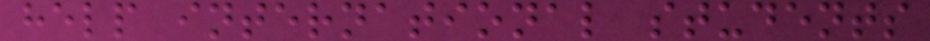help international students
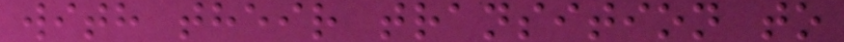with their transition to
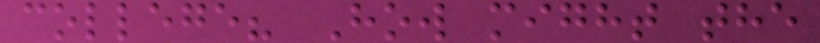college? How might the
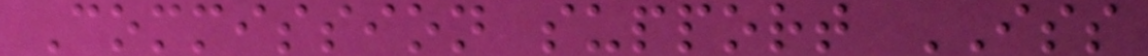Commission support ISS
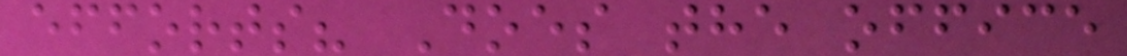efforts? Does the office
